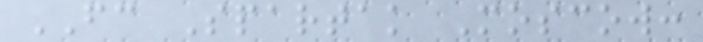FC Spartak Moscow:
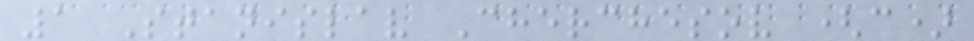1 Stanislav Cherchesov (c)
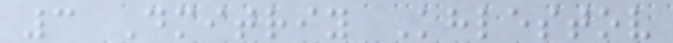3 Dmitriy Khlestov
